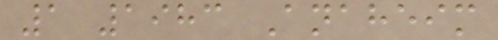1 1983 Anaheim
